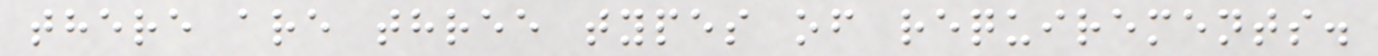there are three types of requirements.
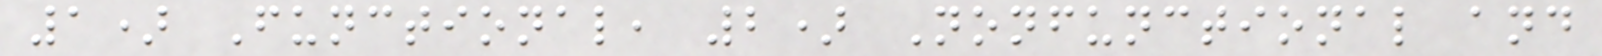1) Functional, 2) Nonfunctional and
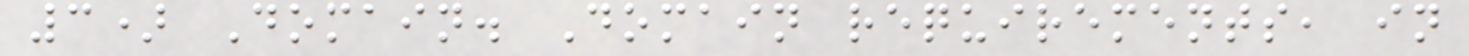3) Domain. Domain requirements, in
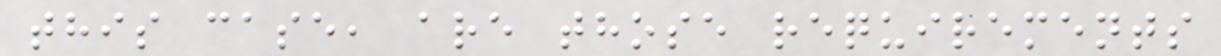this case, are those requirements
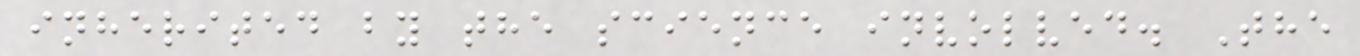inherited by the science involved. The
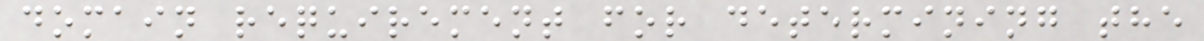domain requirement for determining the
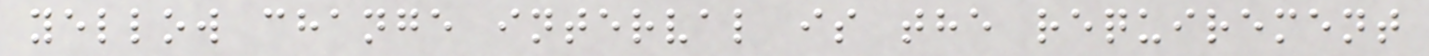yellow change interval is the requirement
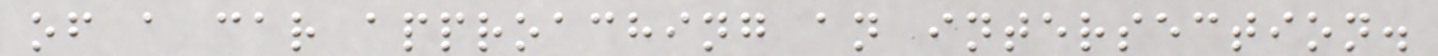of a car approaching an intersection.
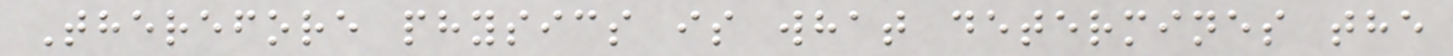Therefore physics is what determines the
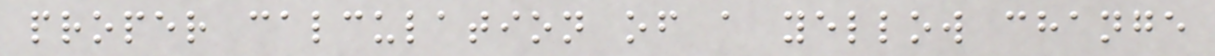proper calculation of a yellow change
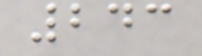243
